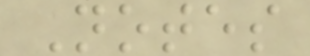Notes
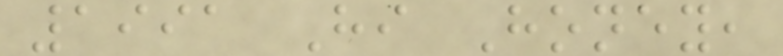1991 Hi Honey,
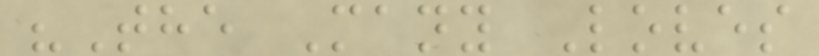"The Many Loves
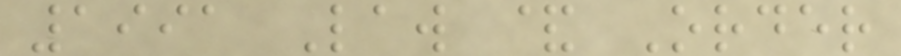1991 Law & Order
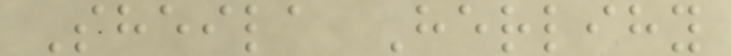Sheila Herlihy
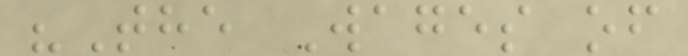"The Wages of
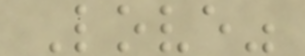Love"
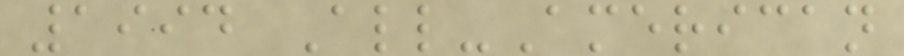1994 All-American
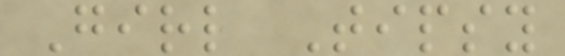Girl Tipsy
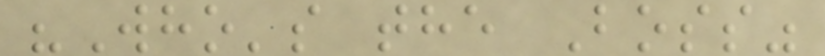"Who's the Boss"
